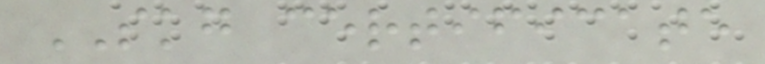SKG certificate
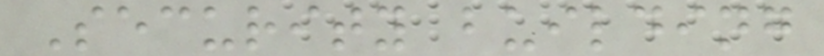Security building
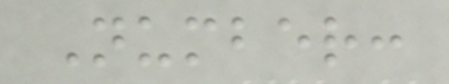Number:
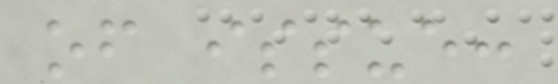of issue:
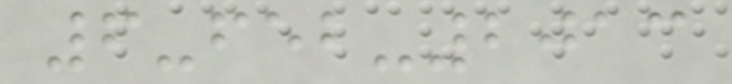6-feb-2013
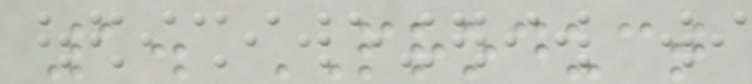1. PRODUCT
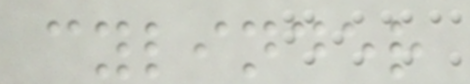cylinder
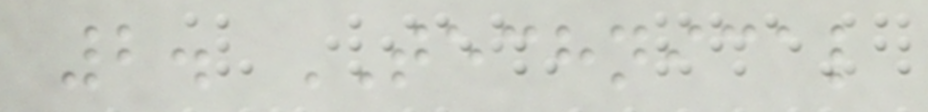2. TECHNICAL
